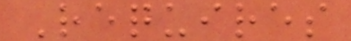Requires
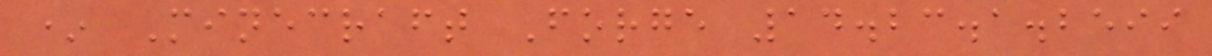* Minecraft Forge 14.23.1.2599
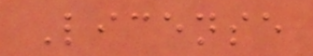License
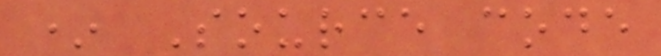* Source code
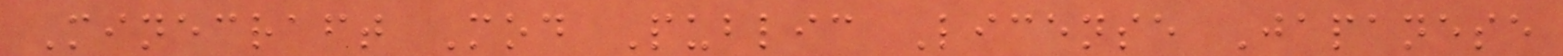Minecraft Mod Public License Japanese
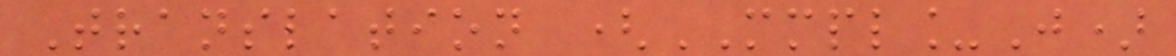Translation (MMPL_J)
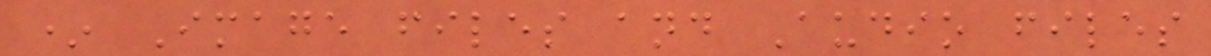* Image files and Audio files
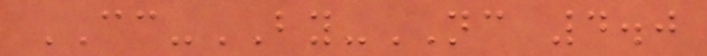CC-BY-NC 4.0
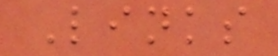Links
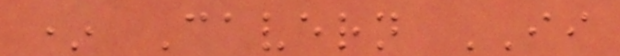* Cavern II
